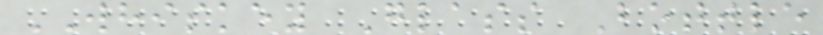WHISKEY Glass Bottle
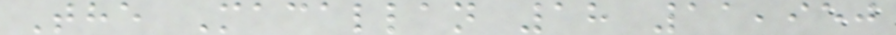The Macallan 18 11,950
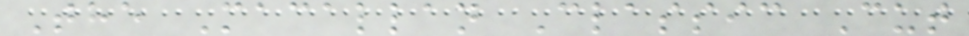The Macallan Classic Cut
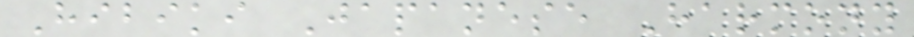Hibiki Japanese Harmony
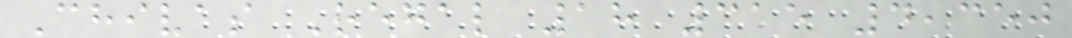Chivas Regal 18 315 4,350
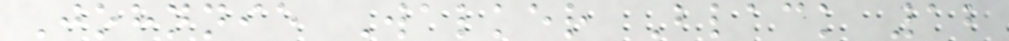Johnnie Walker Black 12
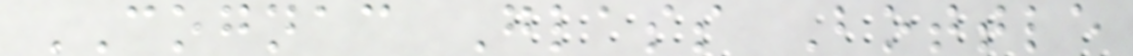COGNAC Glass Bottle
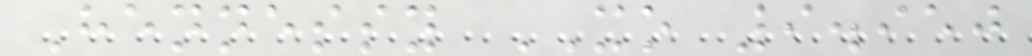Hennessy XO 9.950
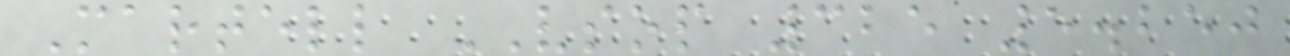Martell VSOP 325 5.250
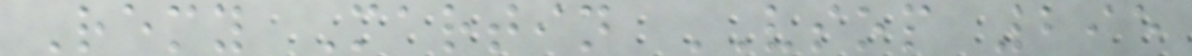Remy Martin VSOP 295
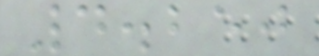4.250
